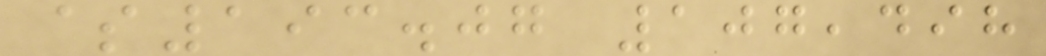$193.07 107,498
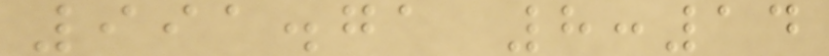991.71 8:14
